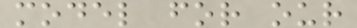model for our
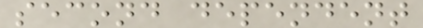second dependent
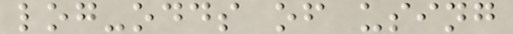log-odds of using
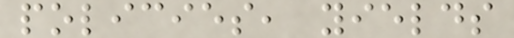policies, yields
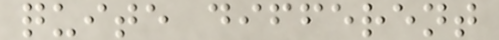quite different
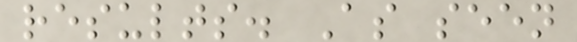results. As seen
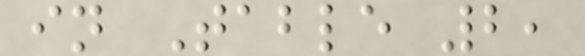in Table 2,
